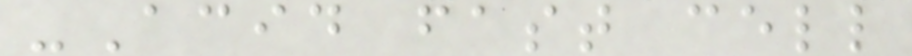-Acid fast cell
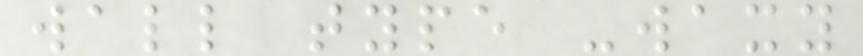wall type -waxy
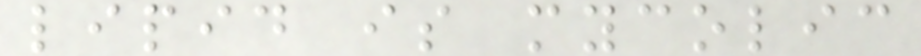lipid is mycolic
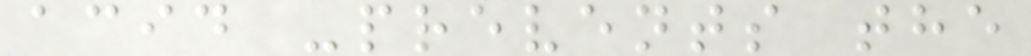acid -prevents the
